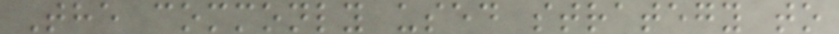The commonly used strategy to
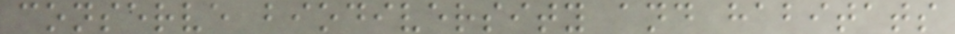conserve biodiversity and habitats
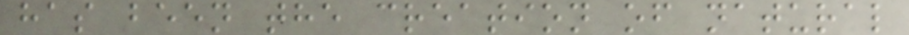has been the creation of natural
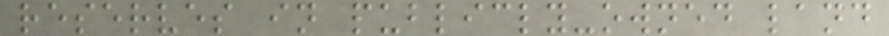reserves in publicly-owned land
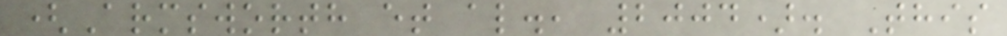(Armsworth et al., 2004). This
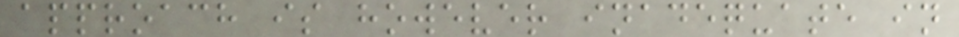approach is however inadequate in
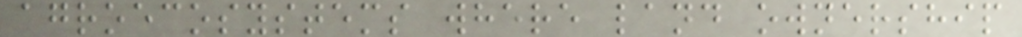agroecosystems where land ownership
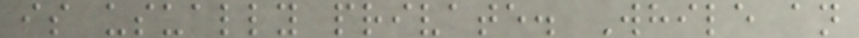is usually private. While an
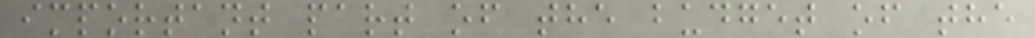important part of the budget of the
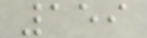159
